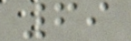69
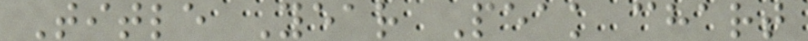Title Year Peak chart
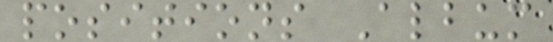positions Album
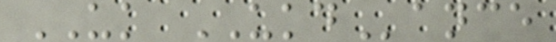UK UKDance
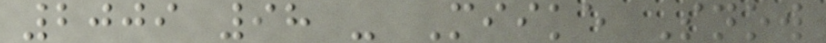2009 98 - Miike Snow
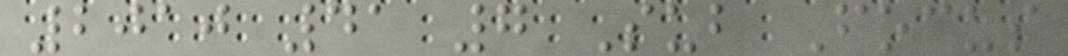2010 41 7 Sub Focus
